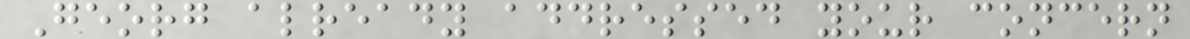Georg already addressed your concern
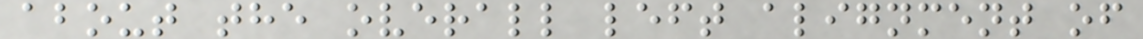about the overall left alignment of
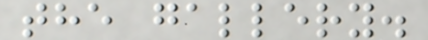the gallery.
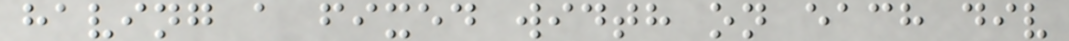having a fixed width on each div
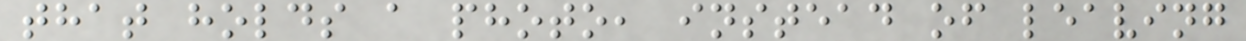that holds a photo, instead of leaving
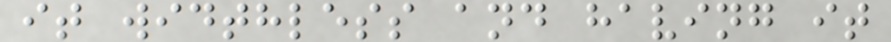it widthless and having it
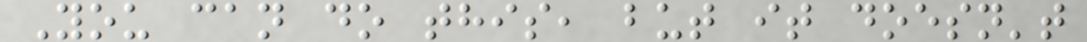You can do this, but it doesn't
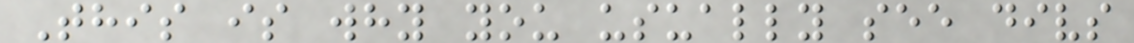This is why you usually see divs
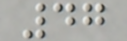47
